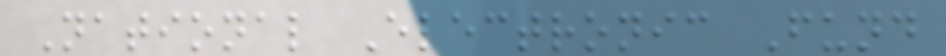National Electronic Fund
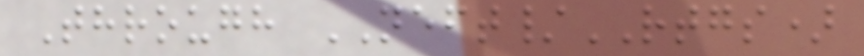Through NEFT/RTGS)
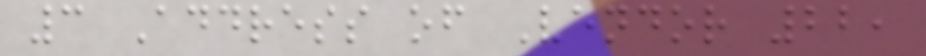3 Address of Vendor 22,
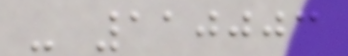- 110003
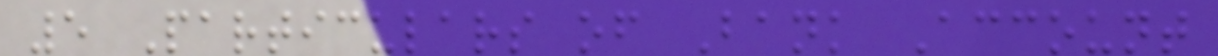5 Particulars of Bank Account
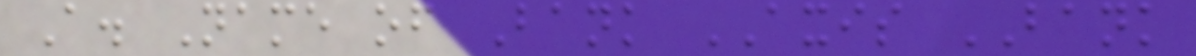A. Name of Bank AXIS BANK
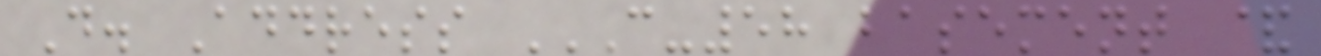D. Address C-58 BASEMENT &
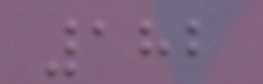182
